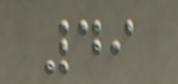49
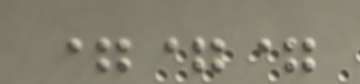===
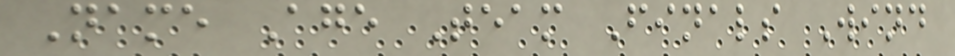Name Age Team Finals Wind
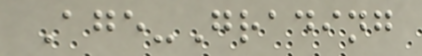Age-Grading
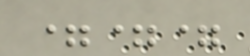===
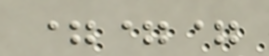===
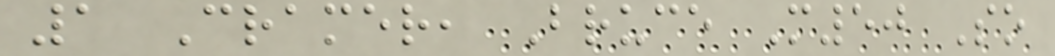1 Cramer, Bruce M50 So
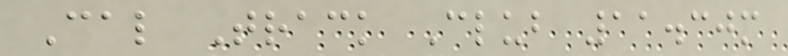Cal Track Club 11.30m
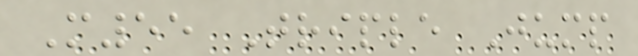M55 Triple Jump
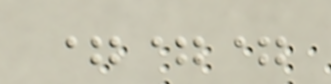===
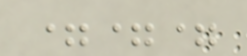===
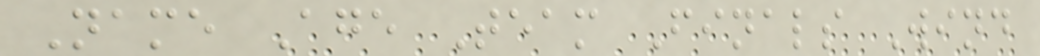Name Age Team Finals Wind
